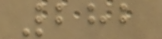282
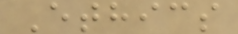Ethics
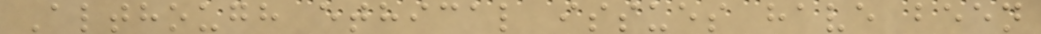Although ethical issues have been
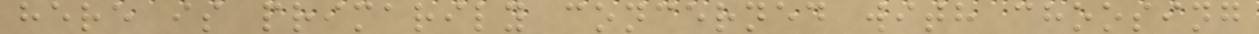here is primarily concerned with choosing
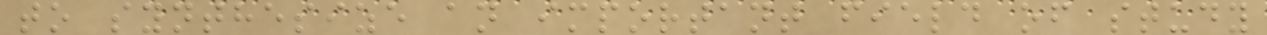to synthesize an important field of study
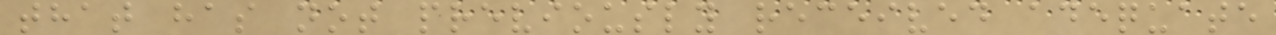that has not previously received adequate
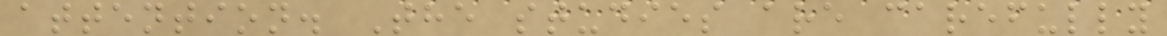attention. The studies are carefully
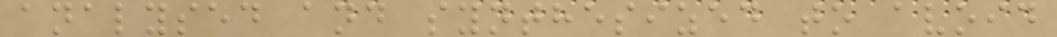analysed and synthesized to avoid
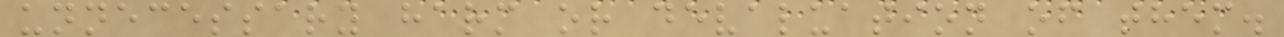unnecessary harm or devaluation of them.
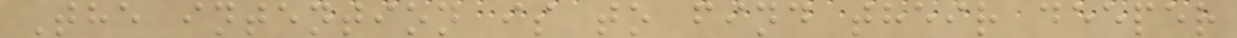The intention is to find their deeper
